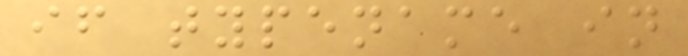if typename in
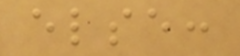else:
